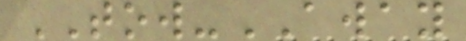TOW-AWAY
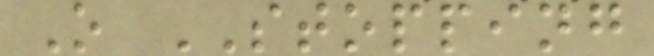O STOPPING
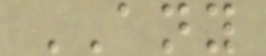ANY
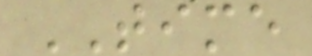TIME
